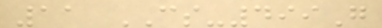11 CS-499G
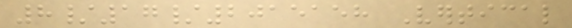8/17/2015158 Vertical
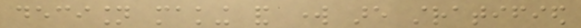decision making and work are stratified
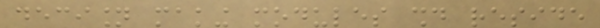decision making modules should reside
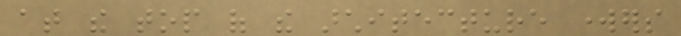at the top of the architecture workers
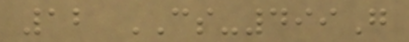12 CS-499G
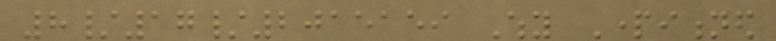8/17/2015159 Why Partitioned
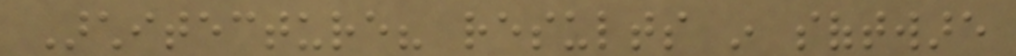Architecture? results in software
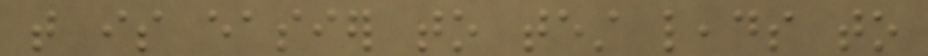that is easier to test leads to
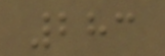283
